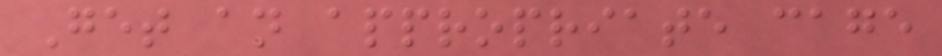Get an appropriate cage
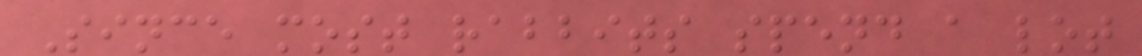Since most rabbits spend a lot
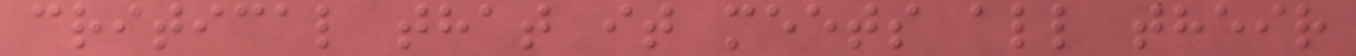critical that it meets all their
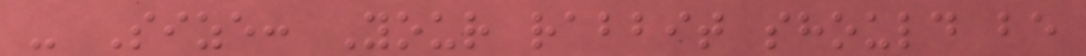- Size: Your rabbit should be
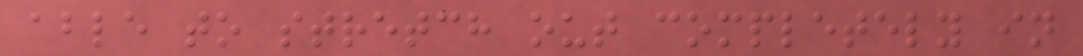able to stretch out completely in
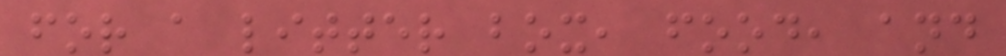for a litter box, food, and
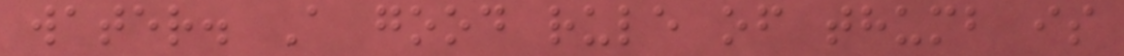water. A good rule of thumb is
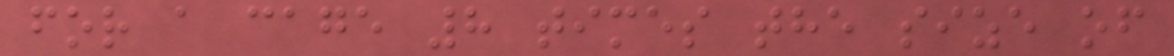for a cage 8 times the size of
